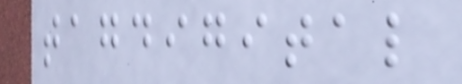tagdigital
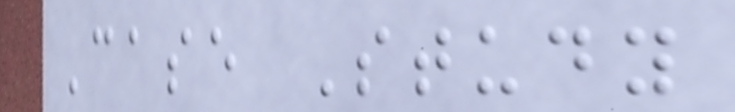Case Study
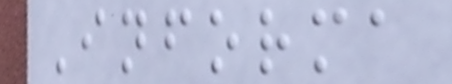Informa
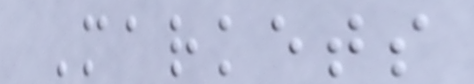Markets
